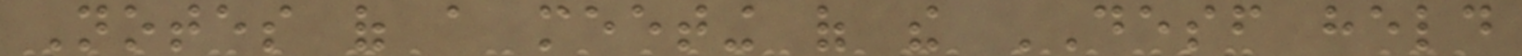Notes of a meeting of the DESF held
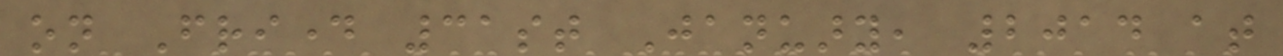on Friday 31st January, 2014 at
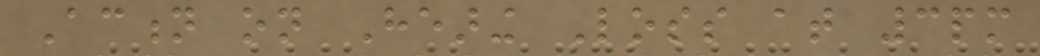Action on Hearing Loss at 3pm
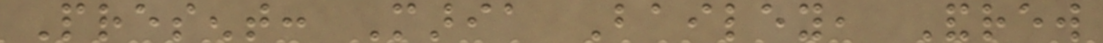Present: Maria Bailey, Andrew
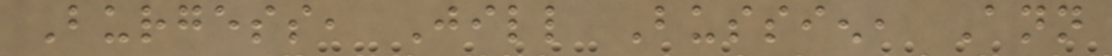Burgess, Jill Bussien, Ann
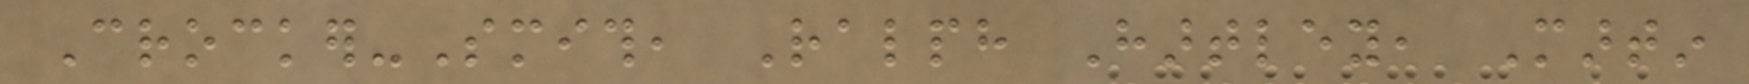Crocker-Smith, Ralph Hartley, Martin
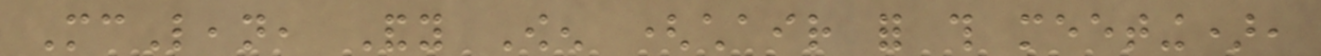McLean, Andy Owen (chair for this meeting),
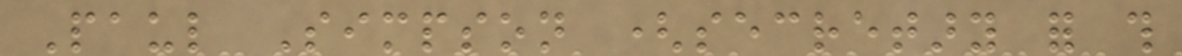Paul Simpson (secretary for this
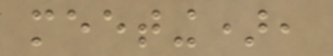meeting),
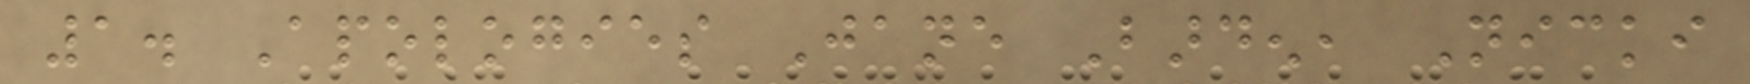1. Apologies Jane Barden, Nicki
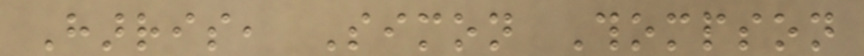Harris, Simon Thompson
